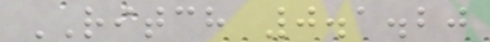RITCH 0.1.20
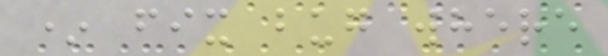* fix bug where
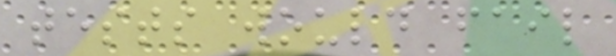tests would fail
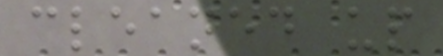cleaned up
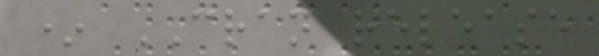* CRAN release
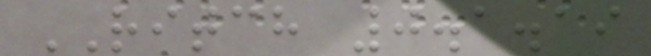RITCH 0.1.19
